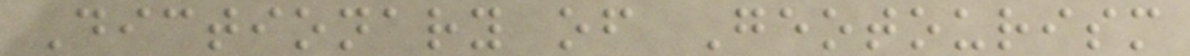Dictionary of Geotourism
